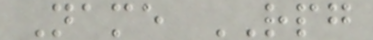Name RPG
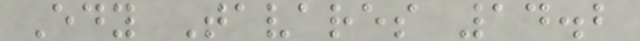Edy Tavares 14.2
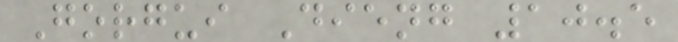Gorgui Dieng 10.5
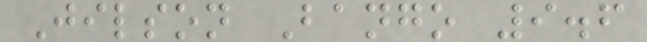Jilson Bango 9.6
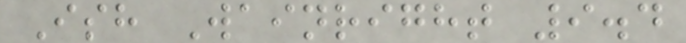Ish Wainright 9.4
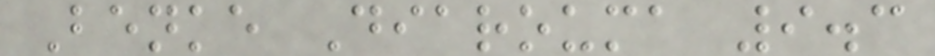Benke Diarouma 9.3
